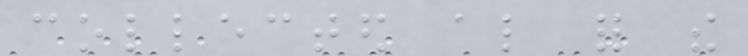collected also for the
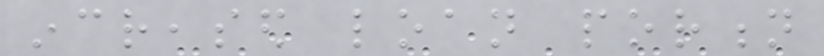increased loan portion
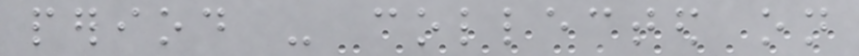period - collected on
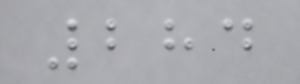284
